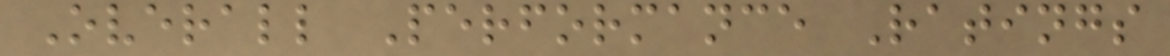Overall Performance Ratings
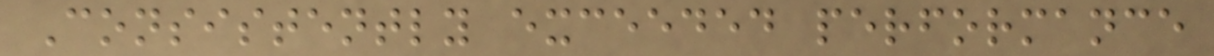Consistently exceeded performance
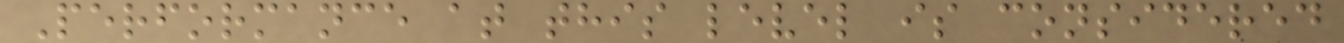Performance at this level is considered
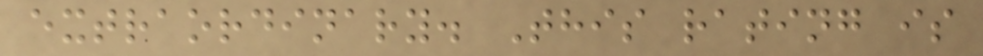extraordinary. This rating is
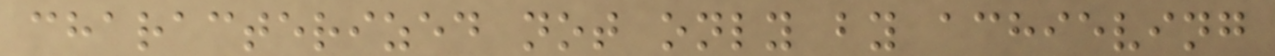characterized not only by achieving
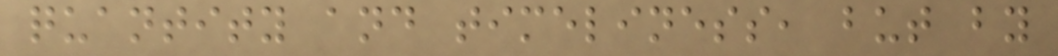quantity and timeliness, but by
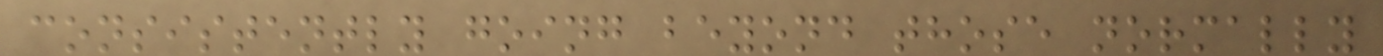consistently going beyond those normally
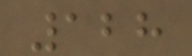128
